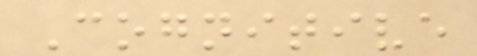Cognitive
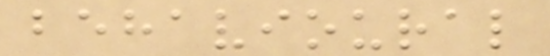behavioural
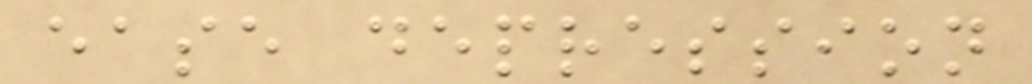ease depression
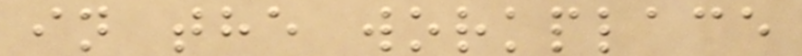in the workplace
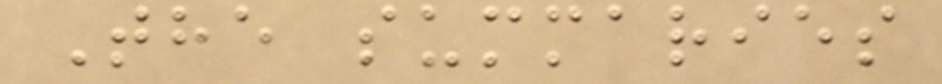The summaries
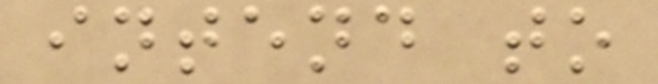intend to
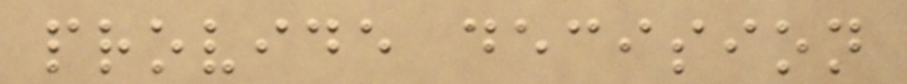provide decision
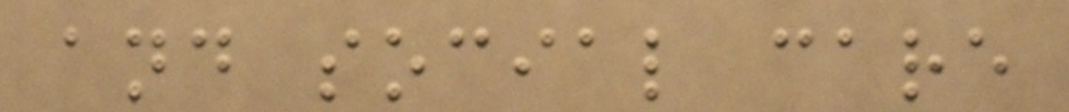and social care
